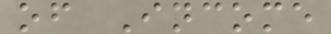of Income
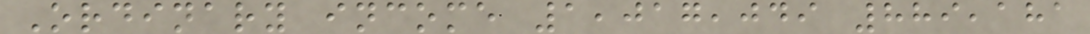Ordinary income 1,017,049 889,181
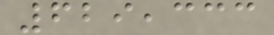629,333
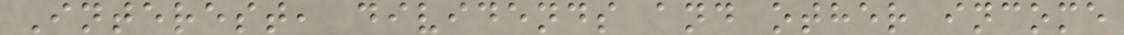Interest, dividends and other income
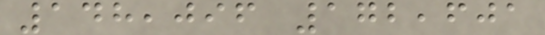148,096 172,601
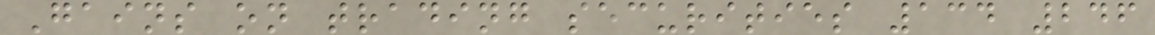Gains on trading securities 134 246
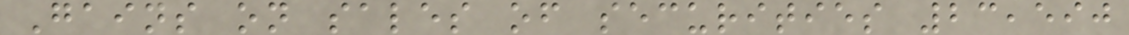Gains on sales of securities 23,590
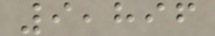9,896
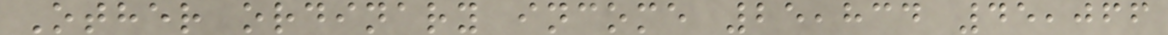Other ordinary income 25,834 45,066
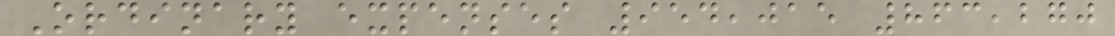Ordinary expenses 954,015 863,270
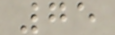75
